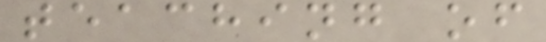teaching of
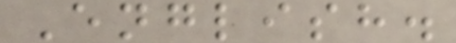English.
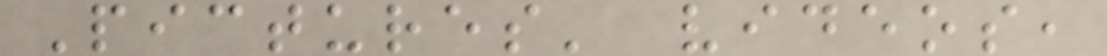Pictures' videos,
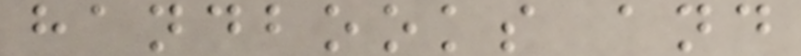handbooks and
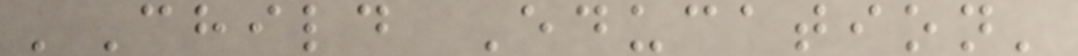'Child Education'
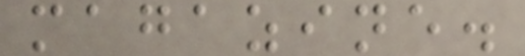magazine.
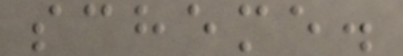scheme.
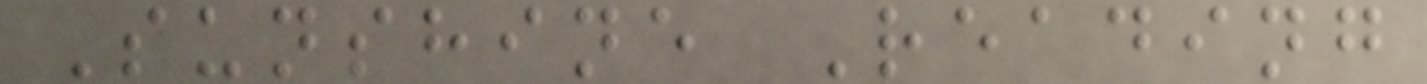Sunshine Reading
